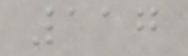117
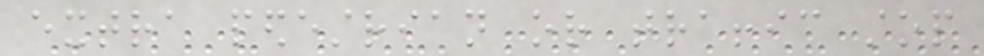extra pedestrian or traffic stop
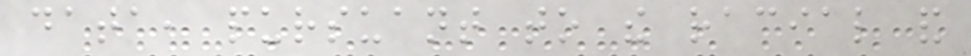data, pursuant to the racial and
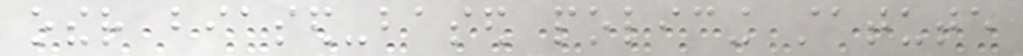other biased-based policing statute
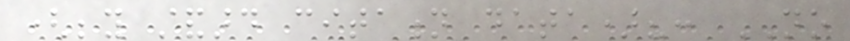(beyond standard citation data)?: NO
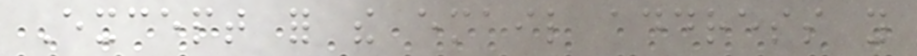Except for the email address you
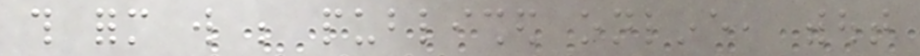this form will be published online, without
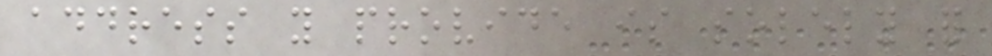address you provide is solely for
